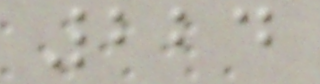224
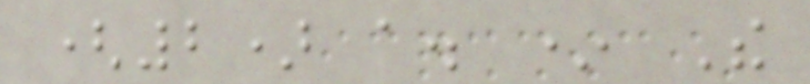(2) a. * The
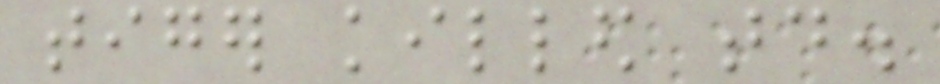tiger killed today.
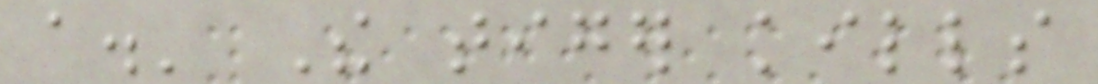a.' The tiger kills
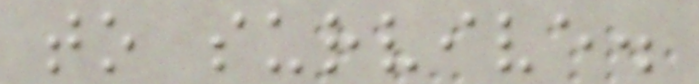to survive.
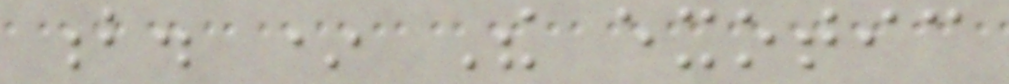b. * The exotic
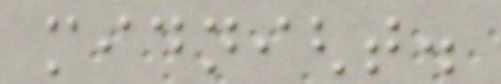midnight.
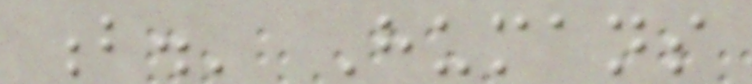b.' Humans
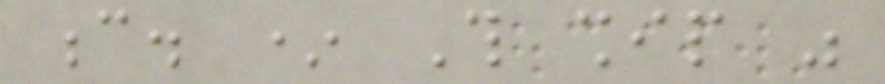c. * This ship was
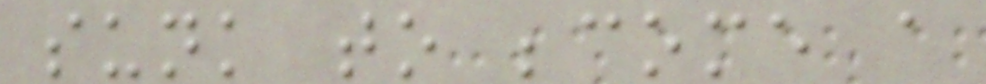sunk to become a
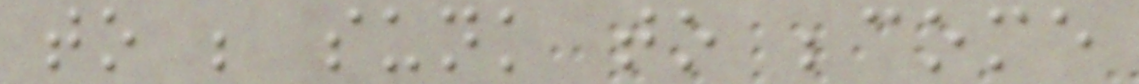to be sunk to become
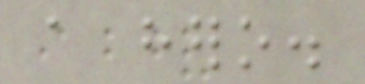a hero.
